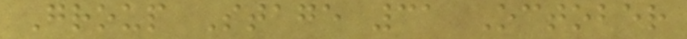Group Stage 31 October
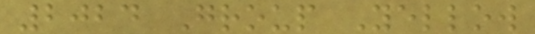2024 Group Yellow
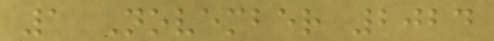1 November 2024
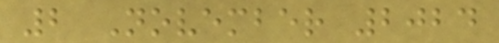2 November 2024
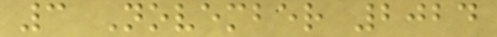3 November 2024
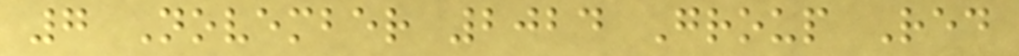7 November 2024 Group Red
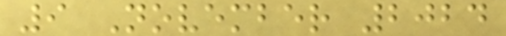9 November 2024
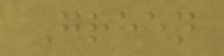Green
